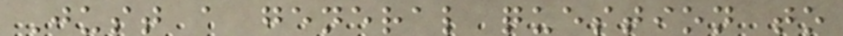Just a general question to
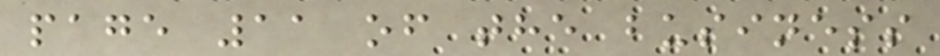page 11 of the business
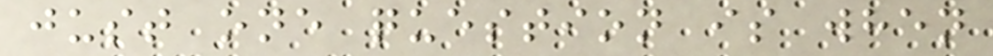just one question is when
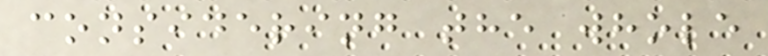considering the whole
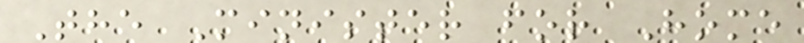The Minister for Home
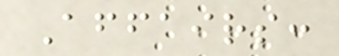Affairs:
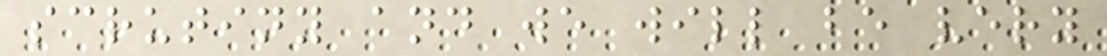scrutiny and we will be very
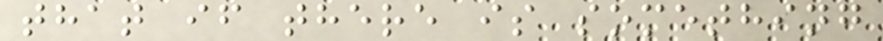that if there is something
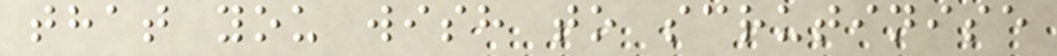that you wish to scrutinise
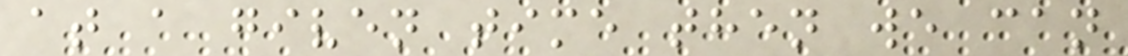at a given time then we can
